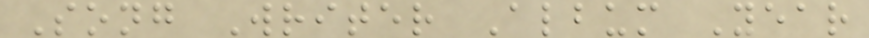Song Writer Album Year
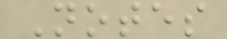Notes
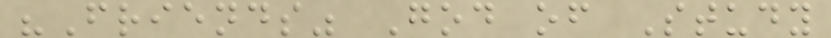"Friends" God of Study
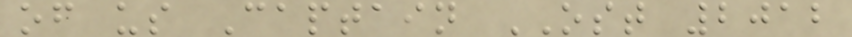of us Captain OST 2012
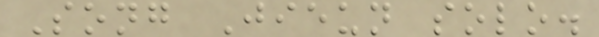Song Jieun solo.
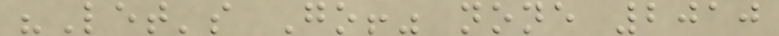"Let's Go!" none 2010
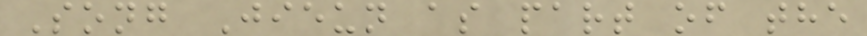Song Jieun as part of the
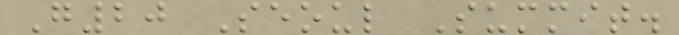G20 Seoul Summit.
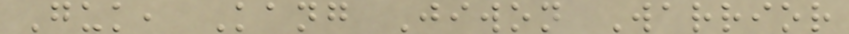Guk, Kang Jiwon Warrior
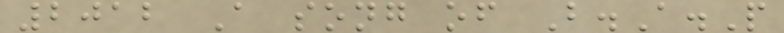2012 A song of B.A.P
